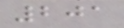201
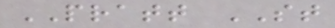PRATT ST
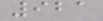921
